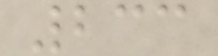233
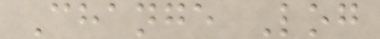Change Log
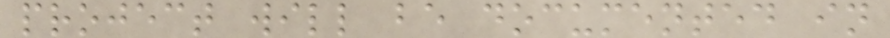project will be documented in
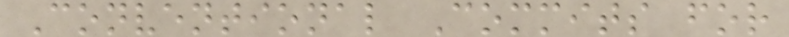Conventional Commits for
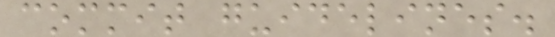commit guidelines.
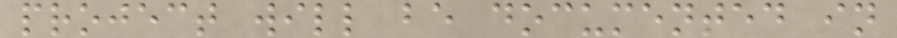project will be documented in
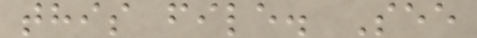this file. See
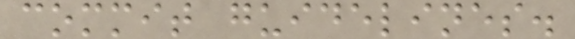commit guidelines.
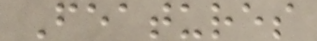Features
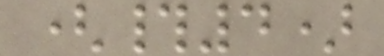(#4)
